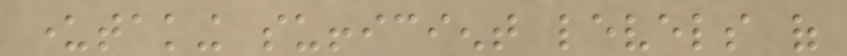undertaking sufficient levels of
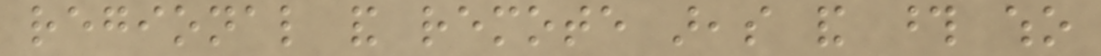regional and remote areas and those who
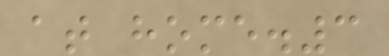at home.3
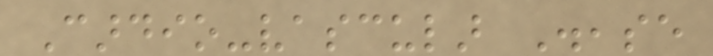Cardio-vascular Disease
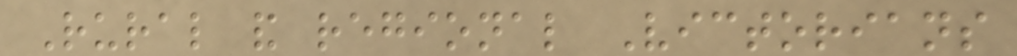Rural and regional Victorians
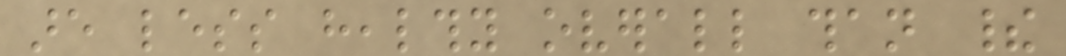are less healthy overall than their
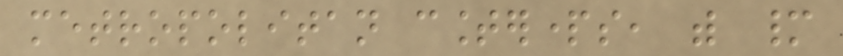metropolitan counterparts, with many
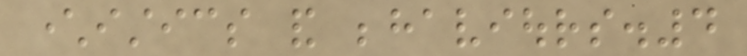characteristics and behaviours.4
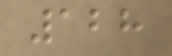128
